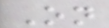On
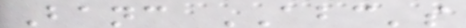Banc ABC's
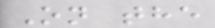On the
